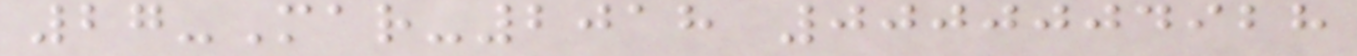27-Mar-2018 0000004928
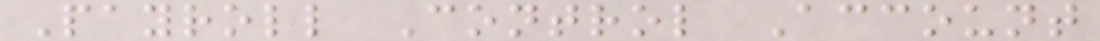Payroll Control Account
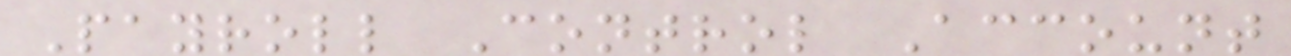Payroll Control Account
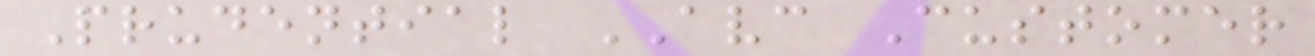Prudential AVC Customer
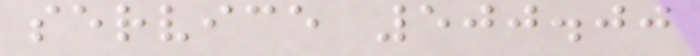service 500.00
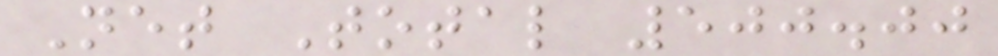Net Total 500.00
